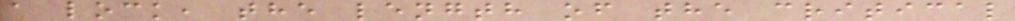a lock, the length of the critical
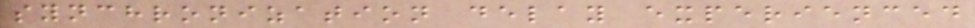synchronization delay experienced
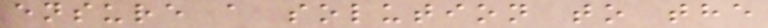ensure a solution to the
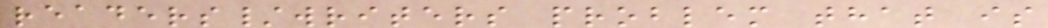readers/writers problem that is
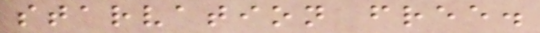starvation free.
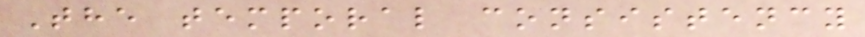The temporal consistency
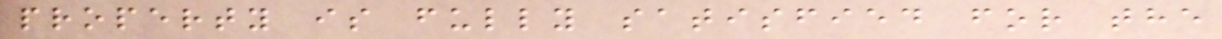property is fully satisfied for the
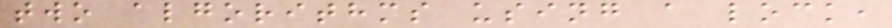two algorithms using a lock,
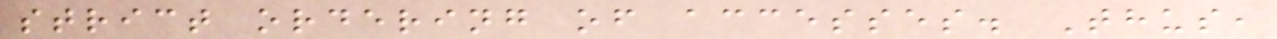strict ordering of accesses. Thus,
